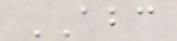ABC
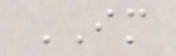IM
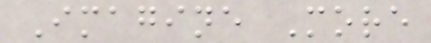Imagine More
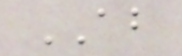AB
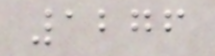1276
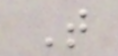T
